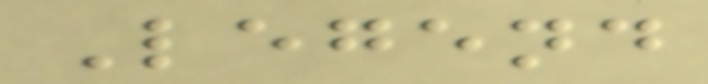Legend
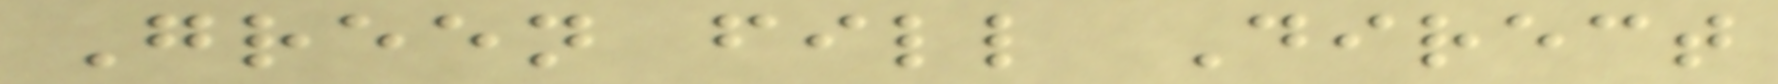Green fill Direct
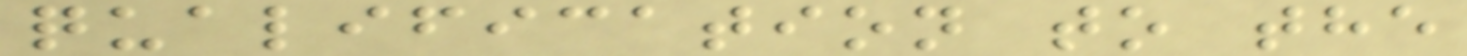qualification to the
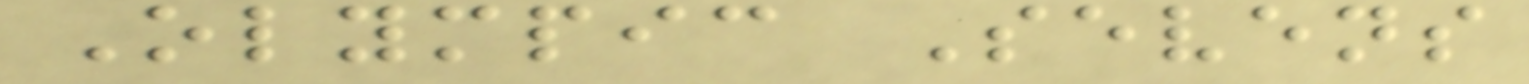Olympic Sevens
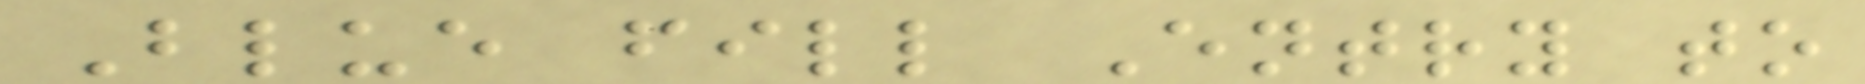Blue fill Entry to
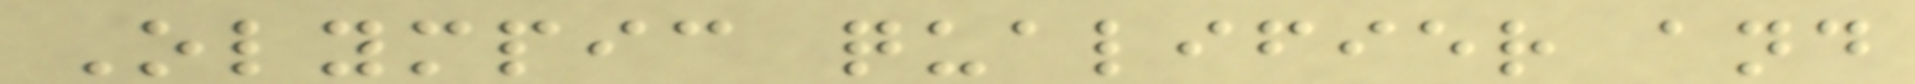Olympic qualifier and
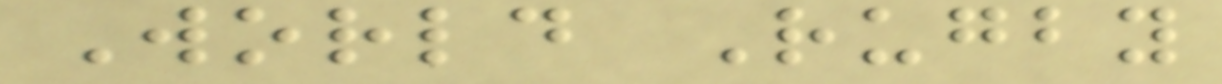World Rugby
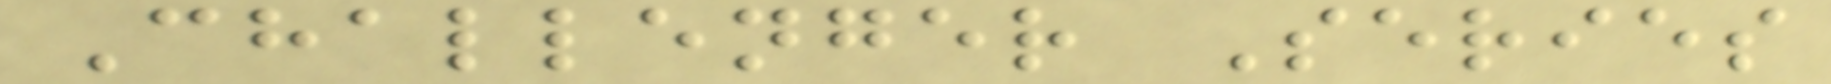Challenger Series
